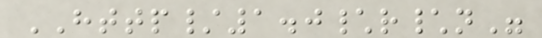HTTP/1.0\r\n"
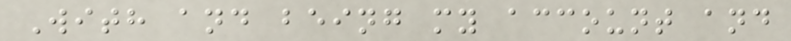With and being my account and
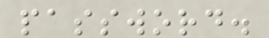password.
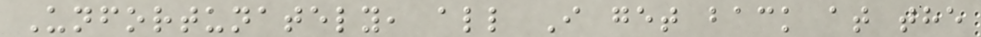Unfortunately, all I get back at the
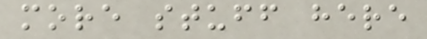more stuff here
